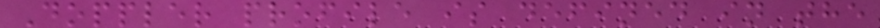Doppler profile is defined in the
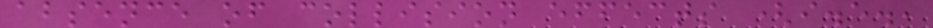absence of collision effects (i.e.,
